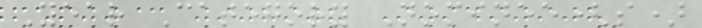Year Category Nominee(s)
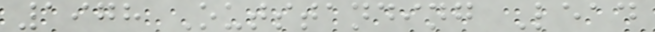1978 Outstanding Lead
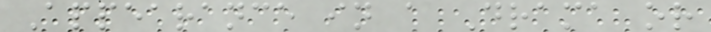Appearance in a Drama or
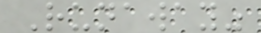Runaway"
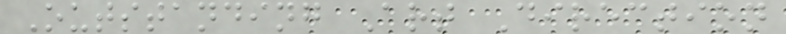Outstanding Art Direction
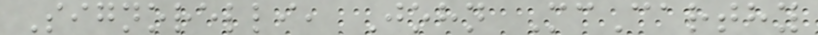Signorelli, John McCarthy
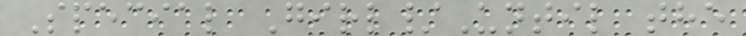Special Girl/Until the
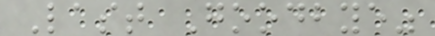Last Goodbye"
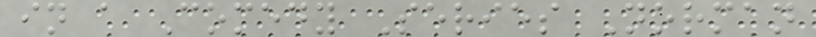in a Comedy Series Norman
